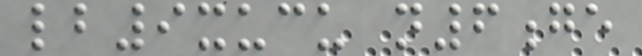lb9xucu n6ge
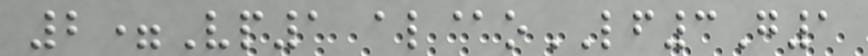2=Vp1 al@oLF3G1
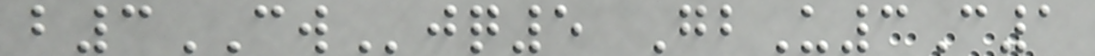b3CWjq5 GbU3C1
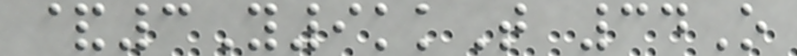&3Y9kkT 34O
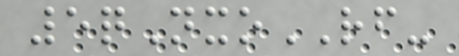5qNxoRF-
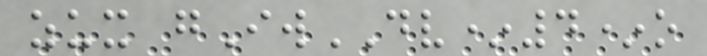zux gIwDV*4*o
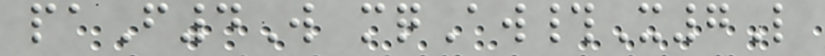paF4W mqAw#X7L
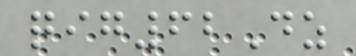qig62Dz
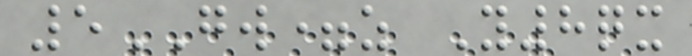5GW=z Y8qx
